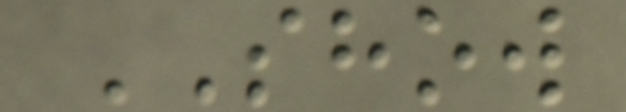SHOW
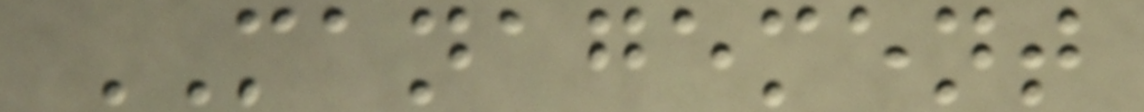MANAGEMENT
